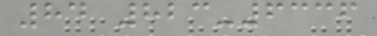84 823-6336
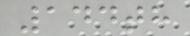144th
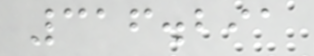316.291
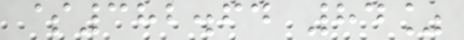$382.64 84%
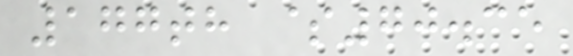177th $70.35
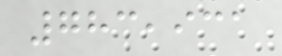783,931
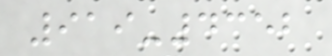919-4352
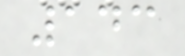143
